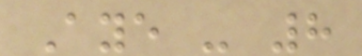Aye - 8
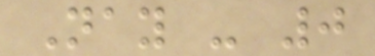Nay - 0
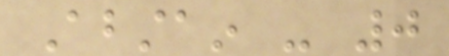Abstain - 0
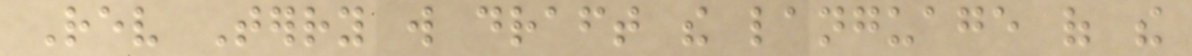Rev Terry will draft the language of the
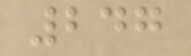247
